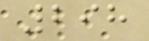298
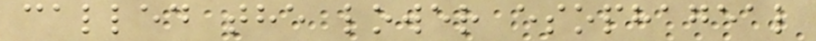called the lower esophageal
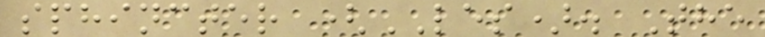sphincter (LES). The
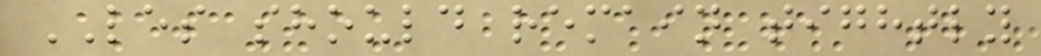LES should remain tightly
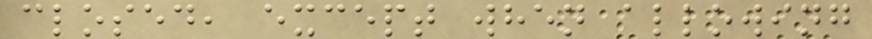closed, except when allowing
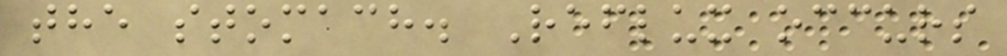the stomach. Reflux occurs
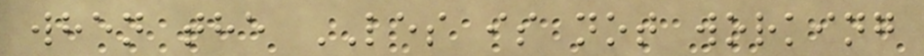when the LES is not working
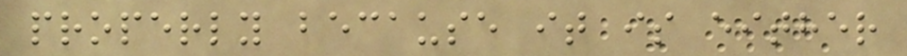properly because it is either
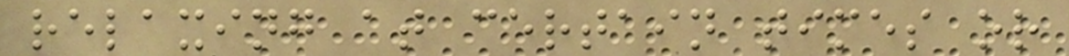relaxing at certain times or
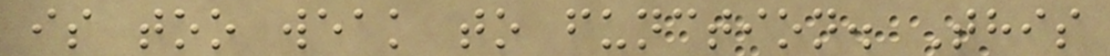is too weak to function. This
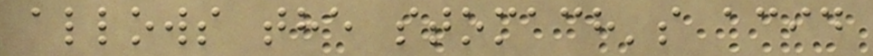allows the stomach's acid
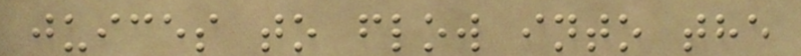juices to flow into the
